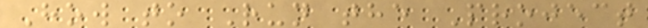How to Run the Project
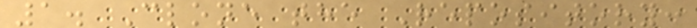1. Clone the Repository:
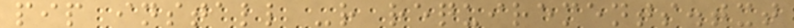pip install -r requirements.txt
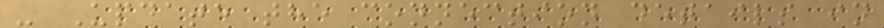- Update the connection details in
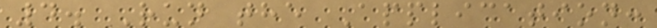4. Run the Application:
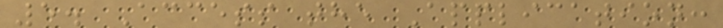5. Access the Application:
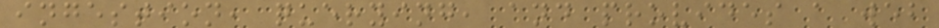ingestion, querying, and provides a web
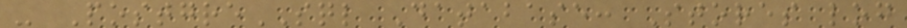- PostgreSQL Database: Stores log
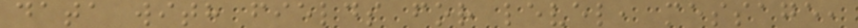data with fields for level, message,
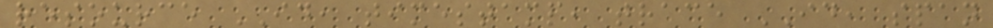resource ID, timestamp, trace ID, span
